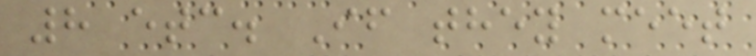8 etc. If they meet
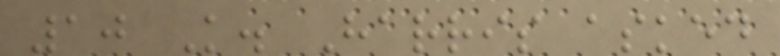10 K. Harris asked
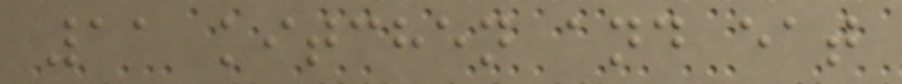11 kitchen and eat
